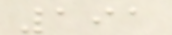191
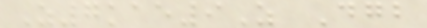Z7kae9Z Dgb
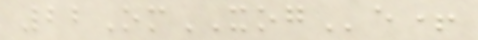22OmXOGe+
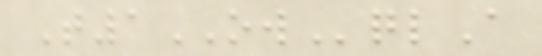T1OWqlA
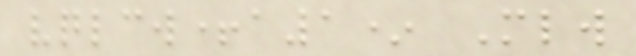vqlcw+a1* Mlw
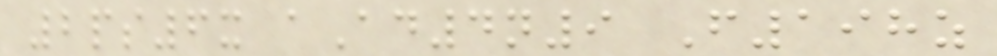2ps6x aAd4n9 F198z
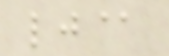lj@
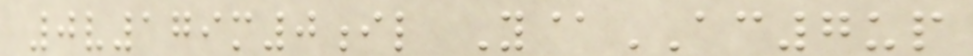0v179m0il Y@AC7up
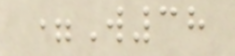=W38
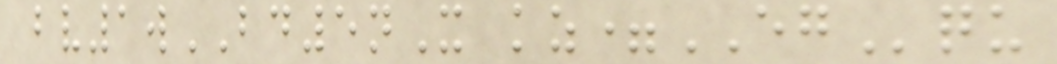bv1wBD5nX kz=EGqu
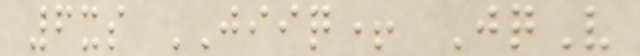6xs JIIQ+ JqV
